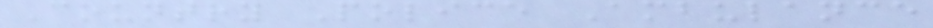Country Police Ambulance
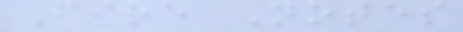Fire Notes
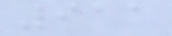911
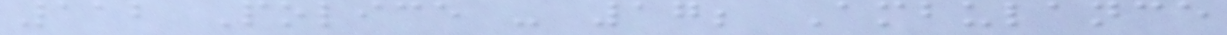112 Police - 17; Ambulance
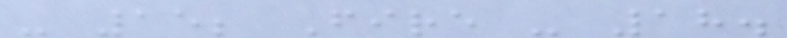- 15; Fire - 18.
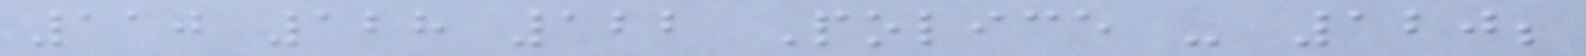110 128 122 Police - 120;
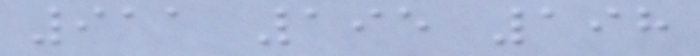911 195 198
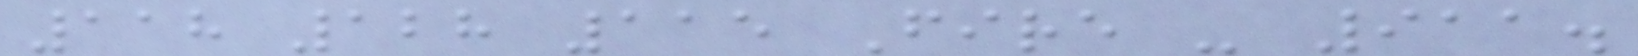118 128 115 Fire - 911.
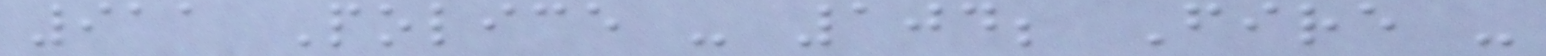911 Police - 104; Fire -
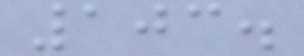103.
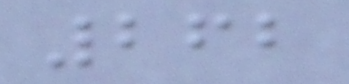262
